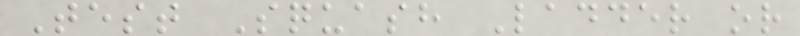Test Squash Ladder or
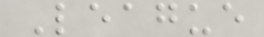League
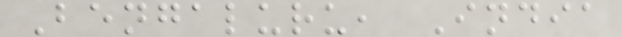Bengaluru, India
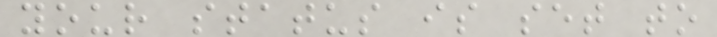your status is set to
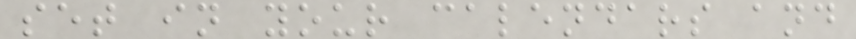set in your calendars and
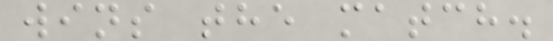wins the match.
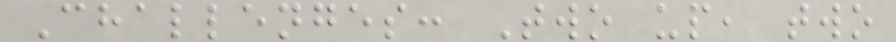Challenges: Two up, two
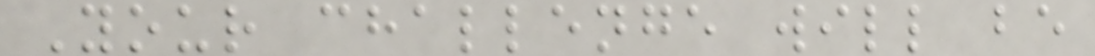Your challenge will be
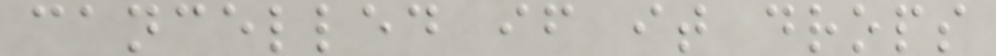cancelled if it drops
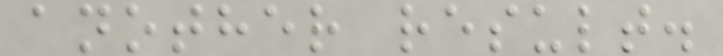another result.
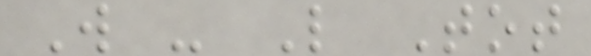W - L Tot
